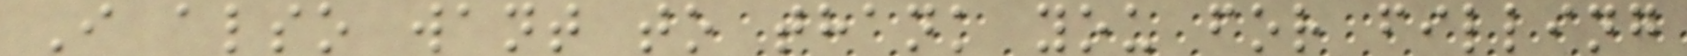I also want to thank you for filling
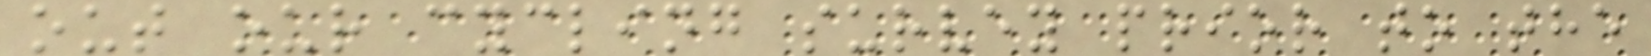out our cycling survey prior to the
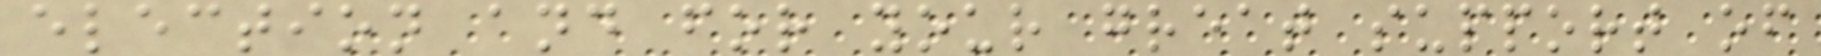election and for your great support of
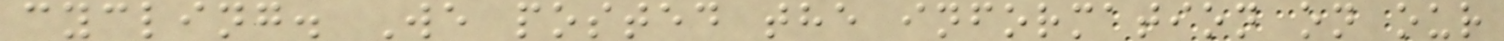cycling. We posted the information on our
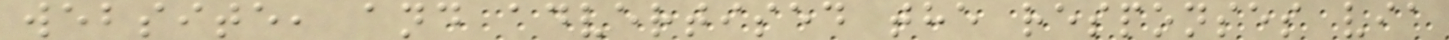website, and advertised the responses via
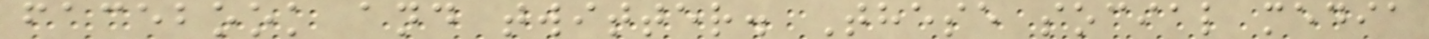facebook and twitter. These social media
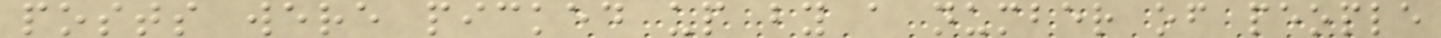posts were picked up by a number of people
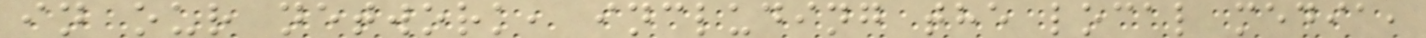in our network, including the local media,
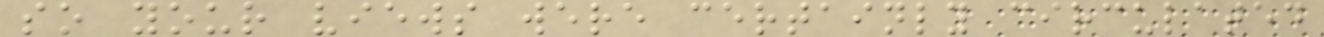so your views were certainly circulated
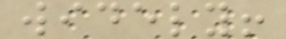widely!
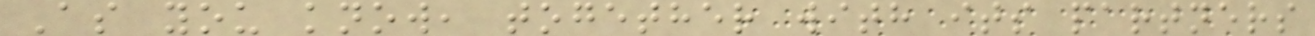As you know, together with its partners
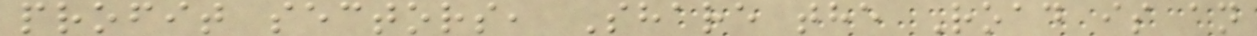profit sectors, Share the Road is an
